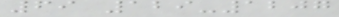69 129-1207
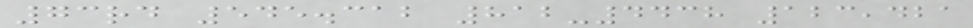73rd 545.312 812-4438 123,421
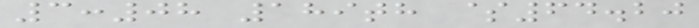3:08 189th $64.20
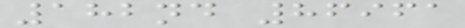182nd 86961
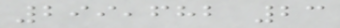299,682 23
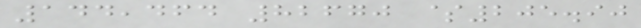144,464 82670 $205.90
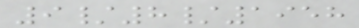9/8/1958
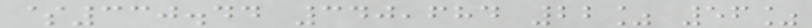$330.44 340,684 22% 56%
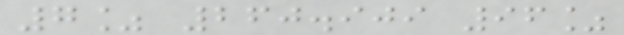7% 260.909 96%
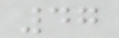47
